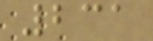231
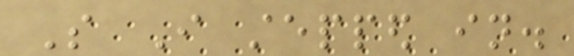So I stepped in.
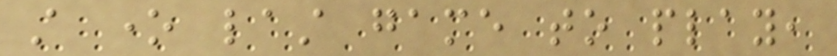still one last game to play,
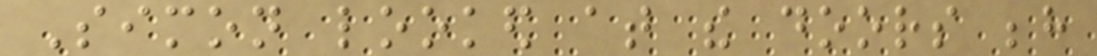Simon looked at the doors behind
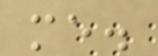me.
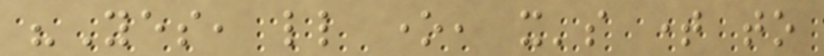"Yes, little one, it's time to
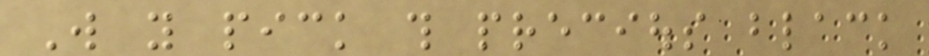Will you pick this precious black
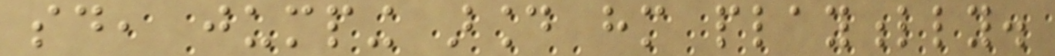said, jumping around him playfully.
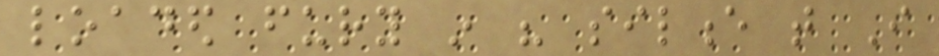loaded fury in his silence that I
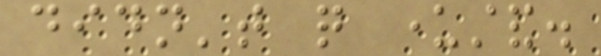didn't quite understand.
